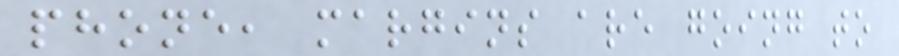phone, margins are going to
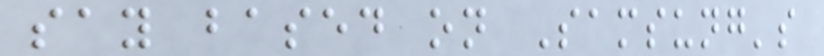say based on Samsung's
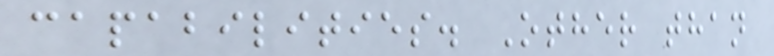capabilities. Other than
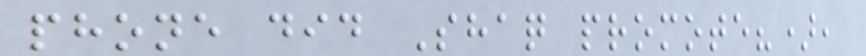phone did Shaq promote?),
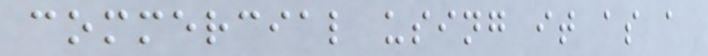commercial using it as a
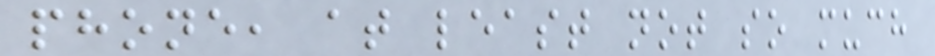phone, at least not so much
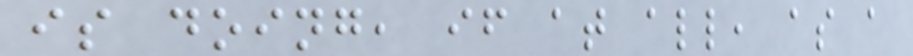is doing, if at all, as a
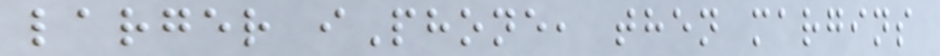larger iPhone, then margins
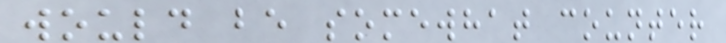would be somewhat counter
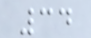34
